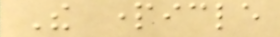The particle
